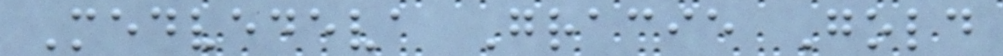Medvedeva Gracie Gold
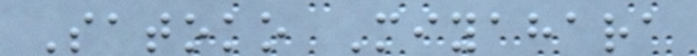Satoko Miyahara
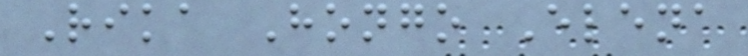Rika Hongo Elena
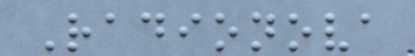Radionova
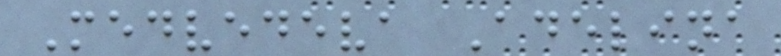Medvedeva Adelina
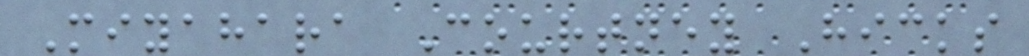Miyahara Courtney Hicks
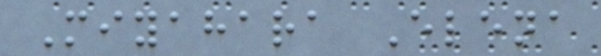Miyahara Elena
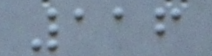116
